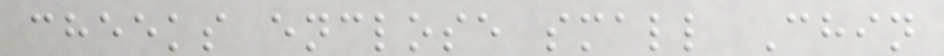cheeks enclose small Chin
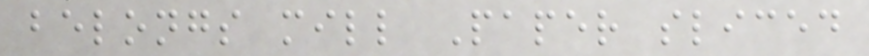belongs mill Paper sliced
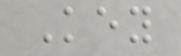Key
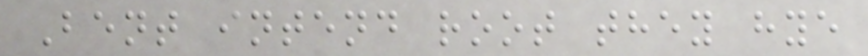Bent intend root they hye
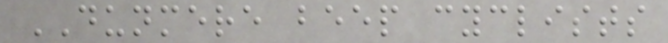DUNMERE beep cyclists
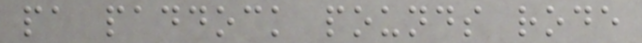pa paddock pounds rode
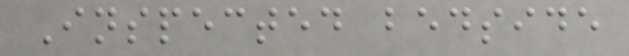Inspected bedside
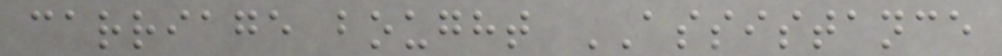carriage bought ASSISTANCE
